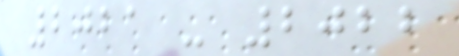2021 - 2022
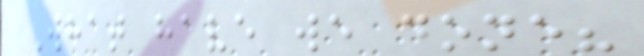What have we done?
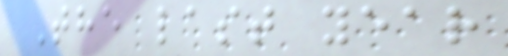The last year
